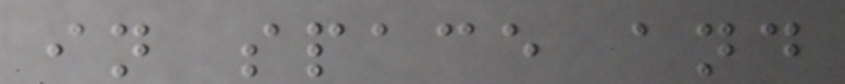in space and
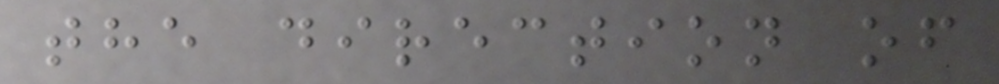the direction of
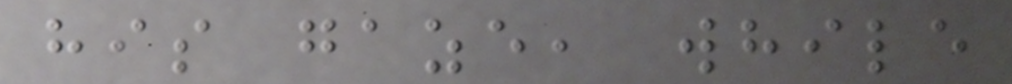his gaze, while
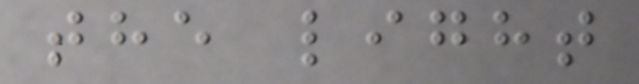the light
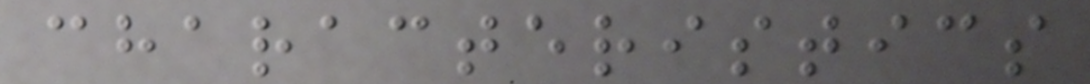characteristics
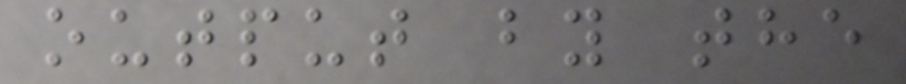output by the
